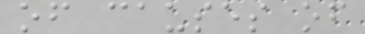of causes of
